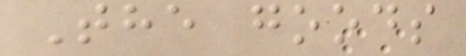The goods
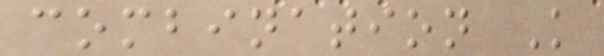combination K
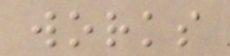works
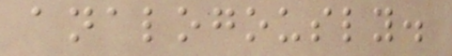analogously.
